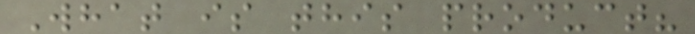What is this product?
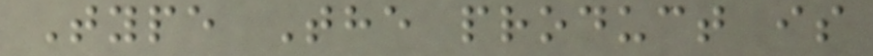Type The product is
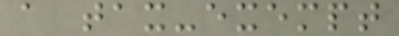a tax-exempt
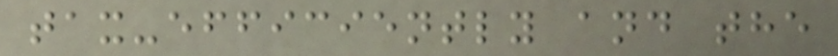tax-efficiently and the
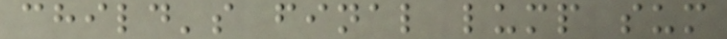child's final lump sum
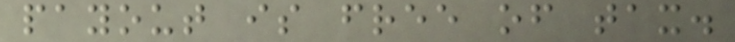payout is free of tax.
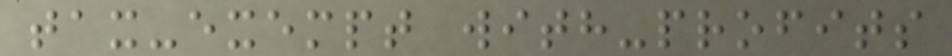tax-exempt with-profits
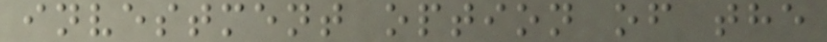investment option of the
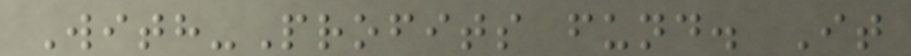With-Profits fund. It
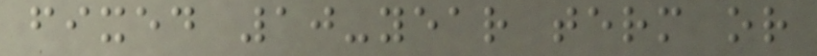fixed 10-year term or
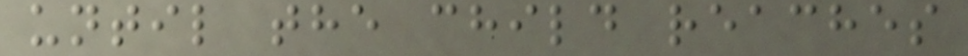until the child reaches
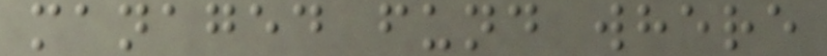managed fund where
